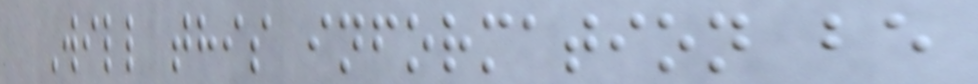Will this information be
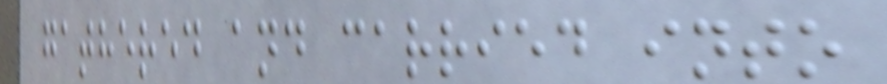gathered and carried into
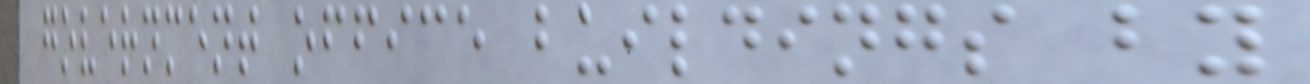government office buildings by
